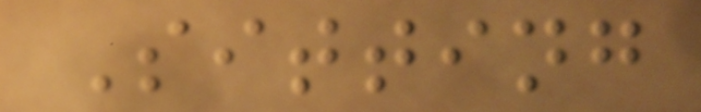Sitting
